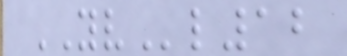YVl12
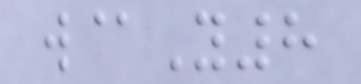w@Y8
